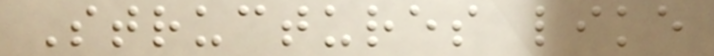Structures like
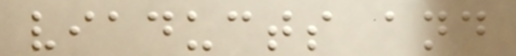viaducts and
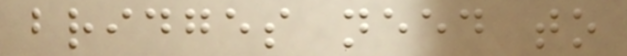bridges need to
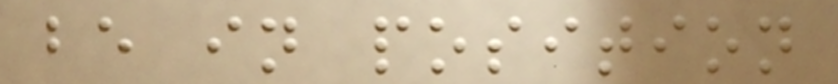be in position
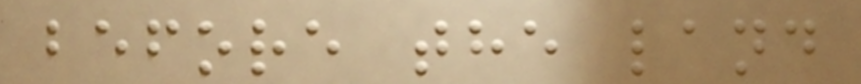before the land
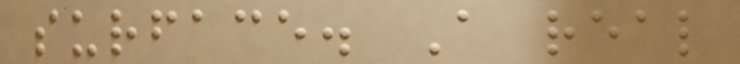surface. A real
